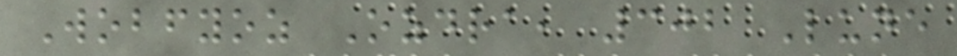Wobfyoz Ozdra, 302 Lune
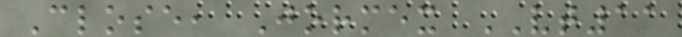Close, Jormex VT11
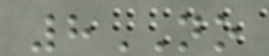8NO
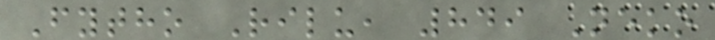Fytho Rilu, 849 Neko
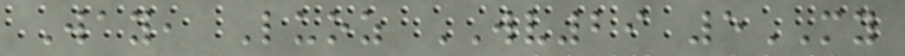Way, Luoz WV29 5MY
